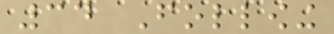34 Following
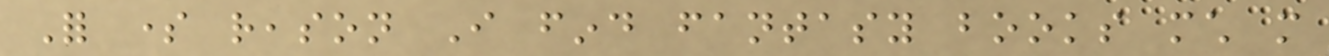For some reason I find fantasy books much more
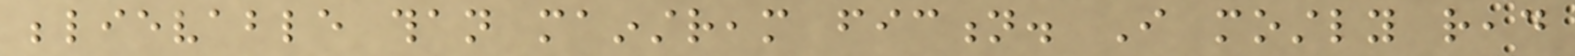believable than mainstream fiction. I mostly read
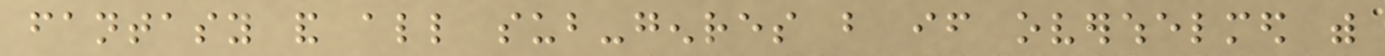fantasy and all sub-genres but if overwhelmed with
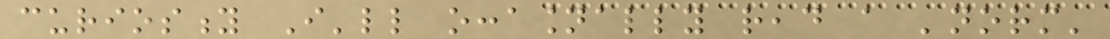curiosity I'll occasionally read a 'norm'
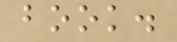book.
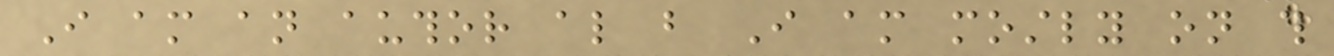I am an author also but I am mostly on this
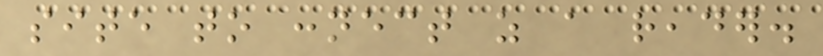site to connect as a reader.
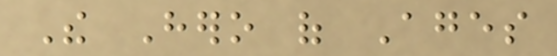The Hero of Ages
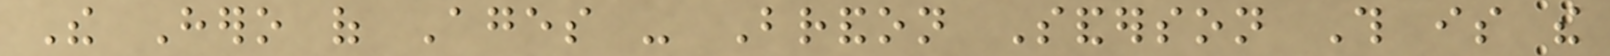The Hero of Ages - Brandon Sanderson This is the
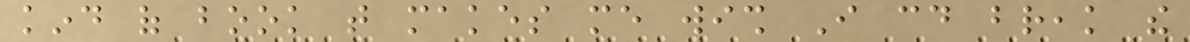kind of book that makes me wish I could break the
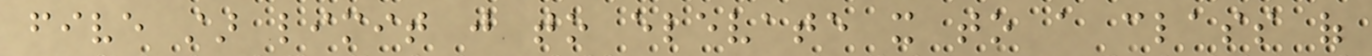five star limit just to elevate it to a class of
